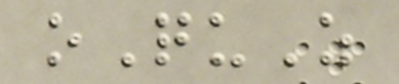oQuZ
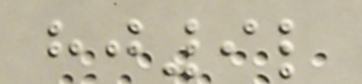hj9l
